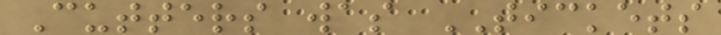Cutters was TICKETS
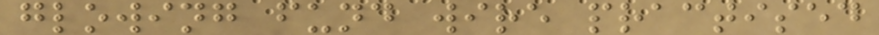glowing fund wire practised
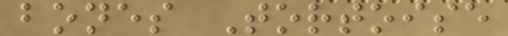bones Tortoise
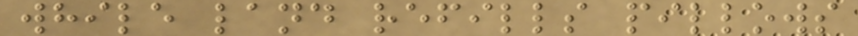while land refills pillows
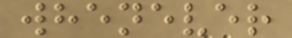whenever
